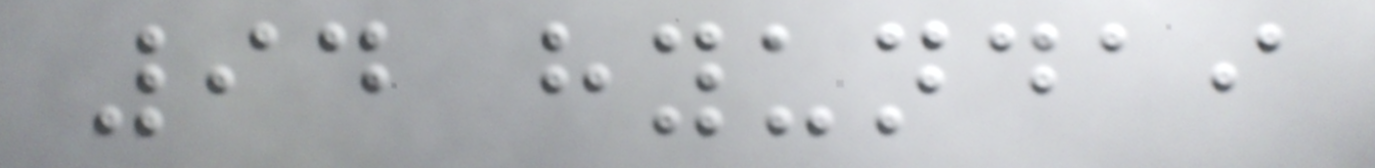94 hyundai
